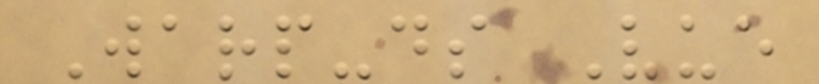Warp-ds Vue
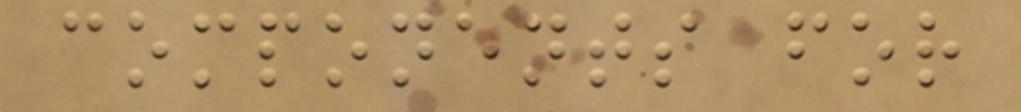components for
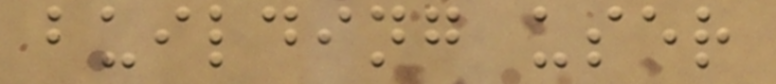building user
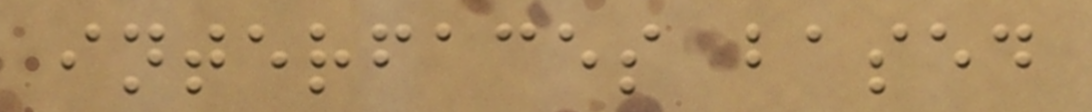interfaces based
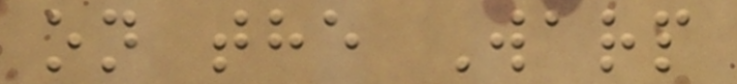on the Warp
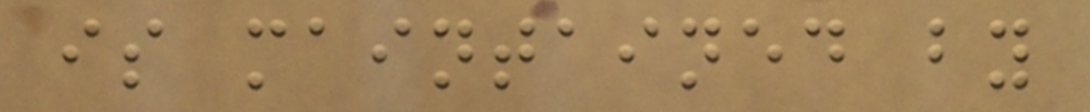is maintained by
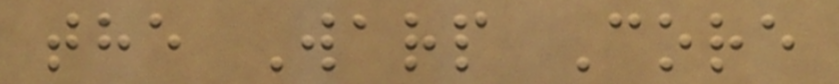the Warp Core
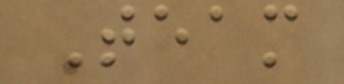Team
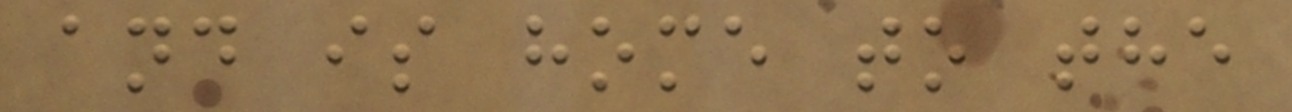and is home to the
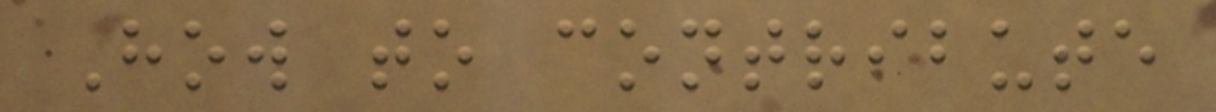How to contribute
